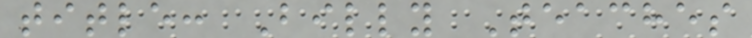title: Billy Teaches
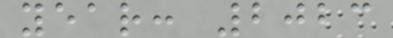year: 2023
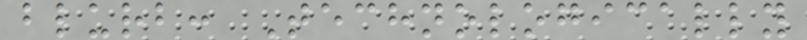blurb: Technologically
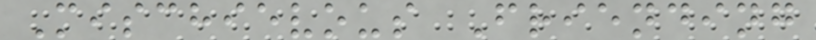Mischievous Friending
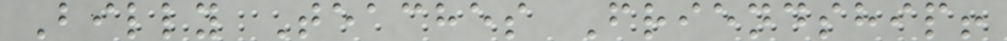Billy Teaches Friendship!
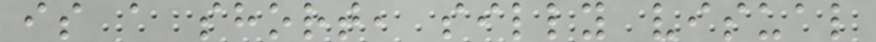is a short, silly visual
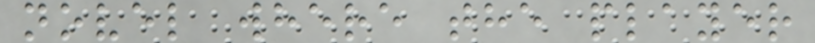novel where the player
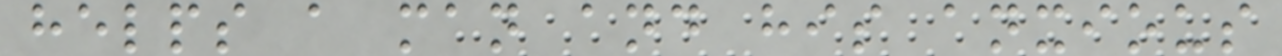helps a man and his anxious
